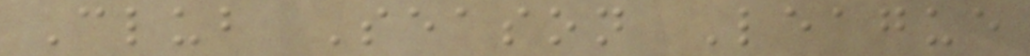Club Season League
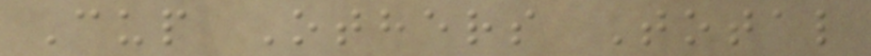Cup Others Total
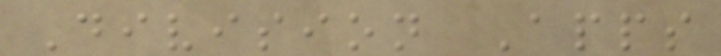Division Apps
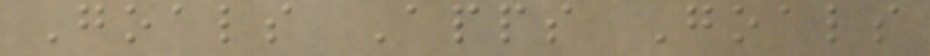Goals Apps Goals
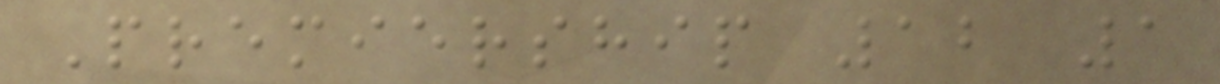Premiership 12 1
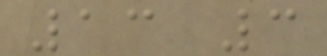13 3
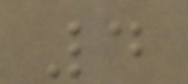4
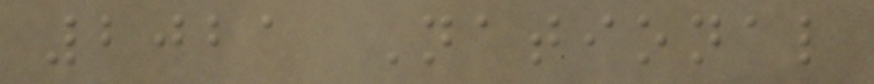2021 National
